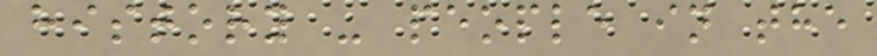history - people in the
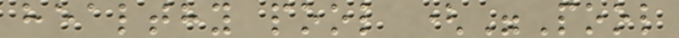healthy pool ("Pool
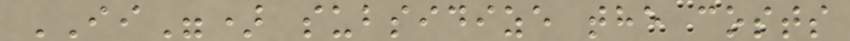II") subsidize the costs
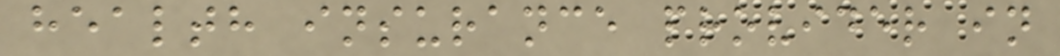health insurance provider in
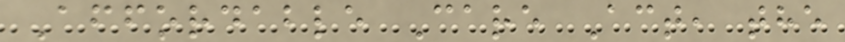Affordable Care Act, the
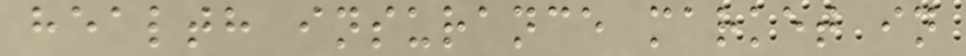health insurance market in
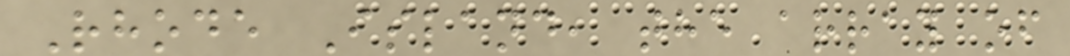Rhode Island, the array of
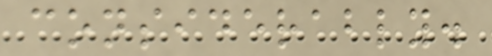considerably.
